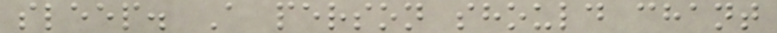sleep. A person should chant
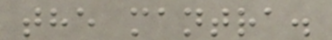the mantra.
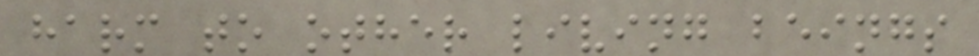harm to other living beings
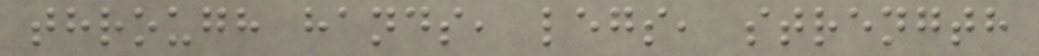through hands, legs, strength
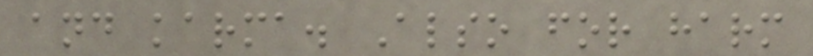and karma. Also for harm
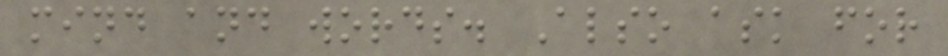mind and words. Also ask for
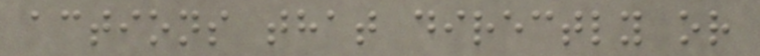actions that directly or
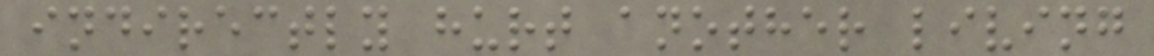indirectly hurt another living
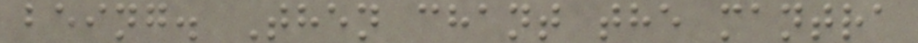being. Then chant the mantra
